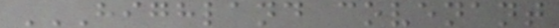HIGHLAND COVENANT
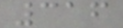316
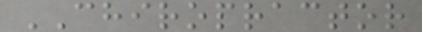CHIROPRACTOR
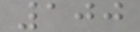100
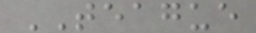TEAGUE
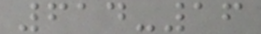614-16
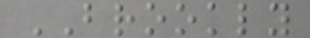BROOKLY
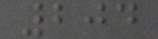204
